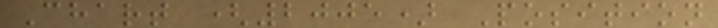Chart (2005) Position
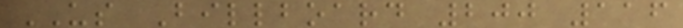US Billboard 200 116
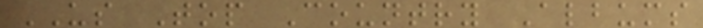US Top Country Albums
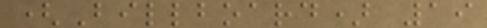(Billboard) 19
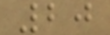20
